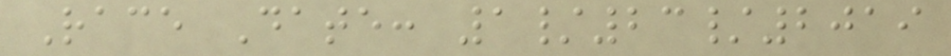Race Date: 1/23/2019
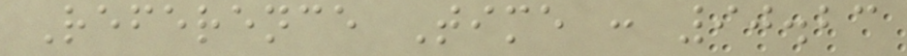Reference Time : 90.23
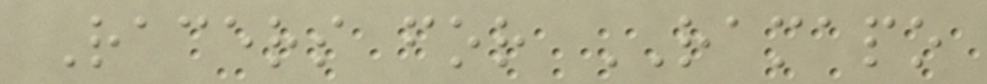Racers for RAMAPO
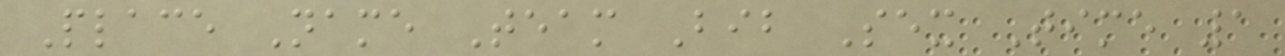Place Name Team Bib Sex Time 1
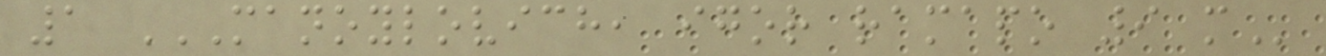1 MANOYLOVICH, IGOR RAMAPO 9 M
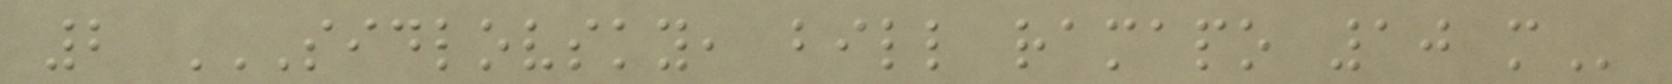2 SIDLOVSKY, BILL RAMAPO 10 M
